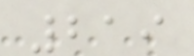219
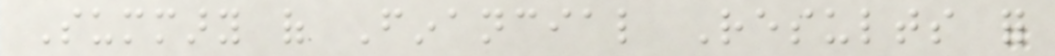Summary of Financial Results for
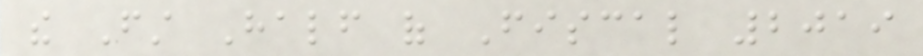the First Half of Fiscal 2019
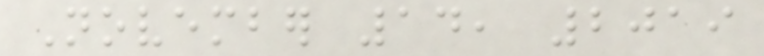November 14, 2019
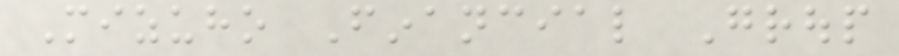Mizuho Financial Group
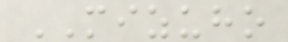MIZUHO
